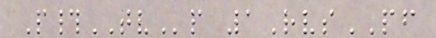P#TVp 1RvsPF
